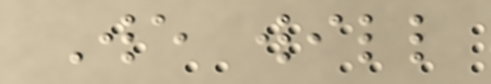We will
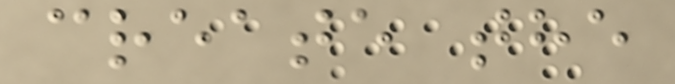create the
